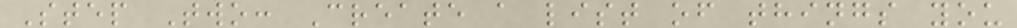Step Two: Create a list of things you
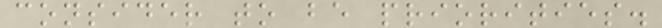consider to be priorities.
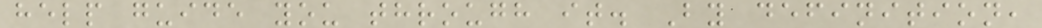help guide you through it. By definition,
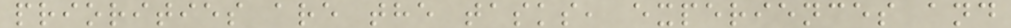priorities are the tasks, experiences and
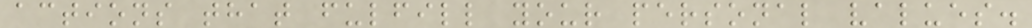actions that fulfill your personal values.
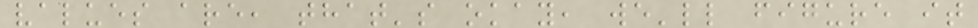values are, that's okay, we'll figure it
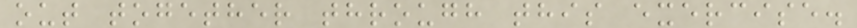out together through this exercise.
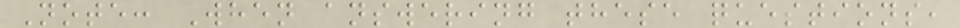Note: When answering these questions,
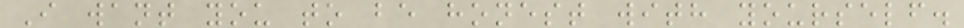I want you to be honest with yourself.
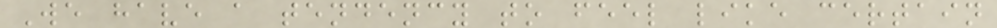We have a tendency to feel like certain
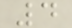4
